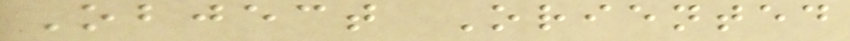Object Oriented
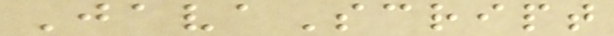JavaScript
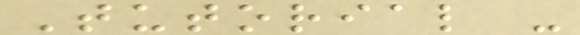Tutorial -
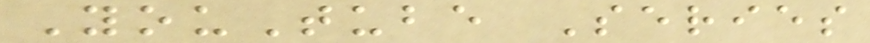YouTube Series
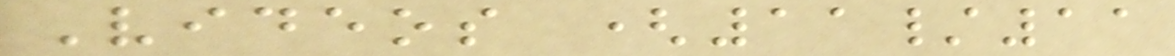Videos (11/11
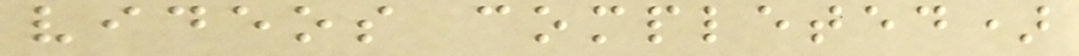videos completed)
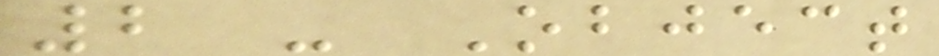2 - Object
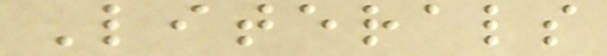Literals
